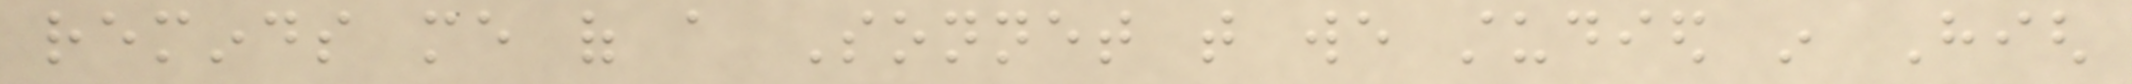reminds me of a Sonnet that we studied in High
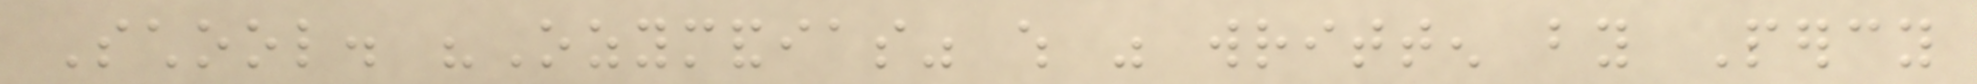School. "Ozymandias" which was written by Percy
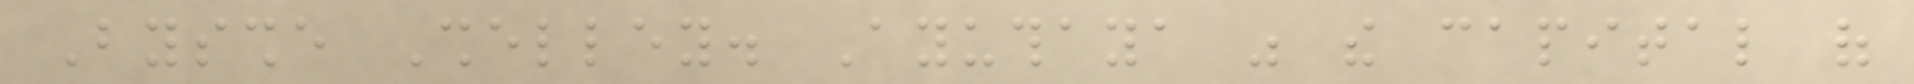Bysshe Shelley. Ayuthaya was the capital of
